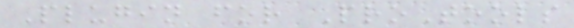Plugin for ProTools
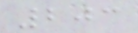203
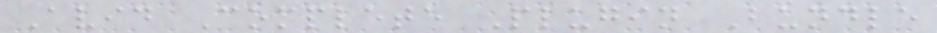Avid Complete Plugin Bundle
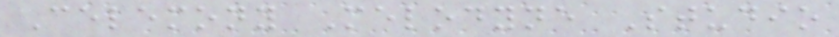Celemony Melodyne Studio
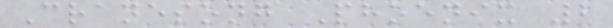Cranesong Phoenix 2
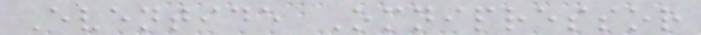Eventide Omnipressor
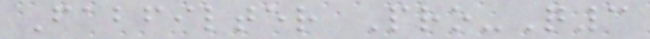Fabfilter Pro-Q3
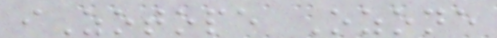iZotope Ozone
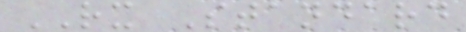RX Standard
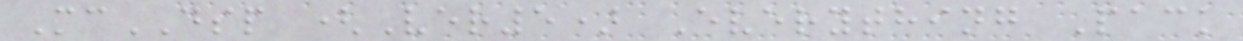McDSP (Ver5) Everything Pack
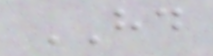HD
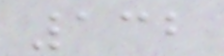132
